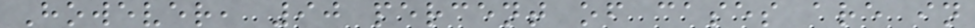However, 90 percent of cases are in
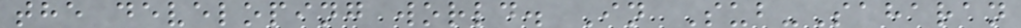the developing world. In Sub-Saharan
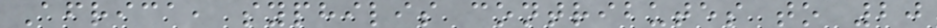Africa, syphilis contributes to 20
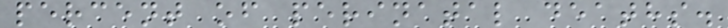percent of perinatal deaths.
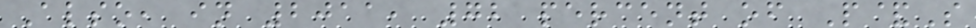Also, in 2011, 72 percent of P&S
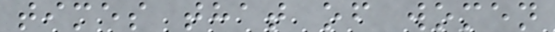times that of women
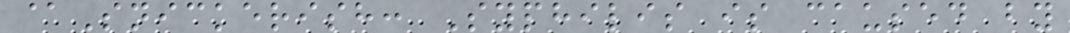@Snickerish: Syphilis is caused by
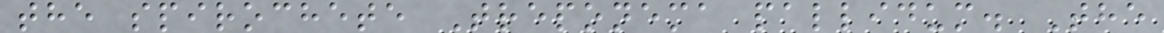the spirochete Treponema pallidum. The
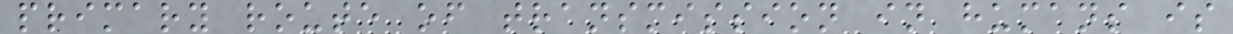primary route of transmission in humans is
